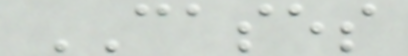CASES
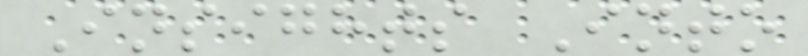Insights Into
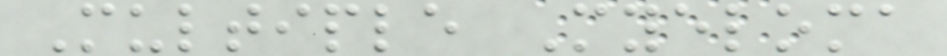Multiple Myeloma
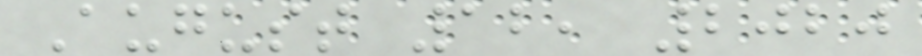August 12, 2020
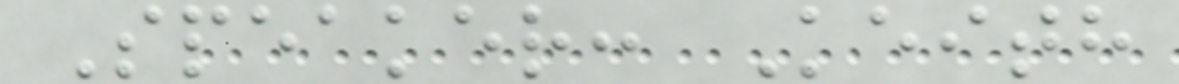Speaker: Keith
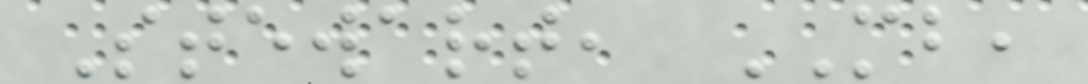Stewart, MB,
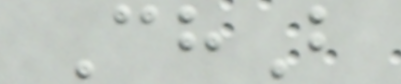ChB
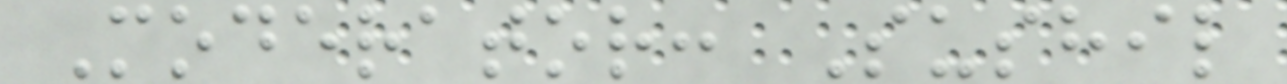Moderator: Sushil
